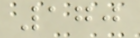170
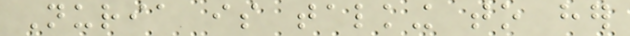Nuria is talking to her
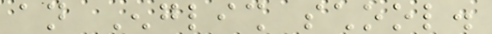an English school.
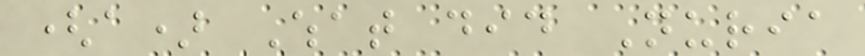(a) What did Nuria
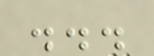...
